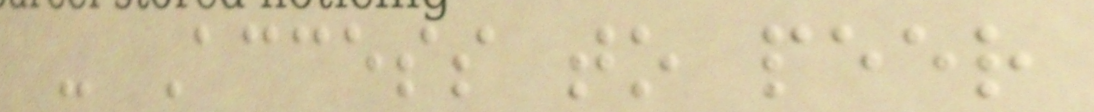- Access to peer
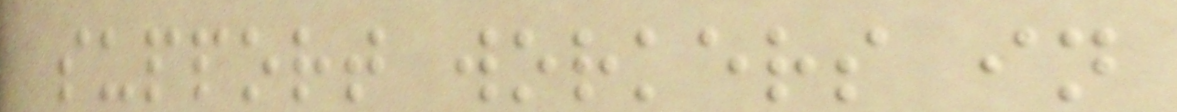support workers in
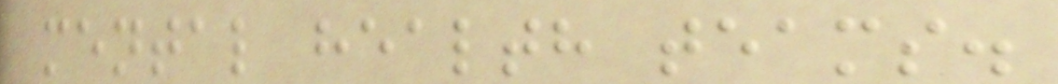mental health teams.
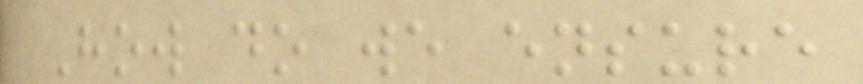How do we ensure
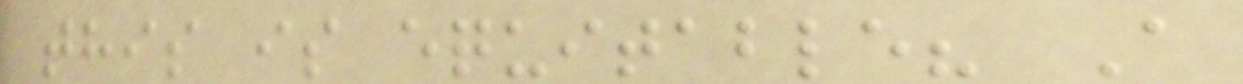this is equitable? A
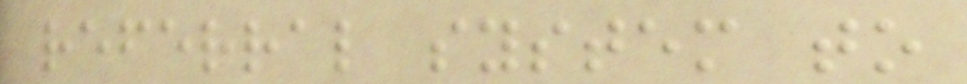referral system to
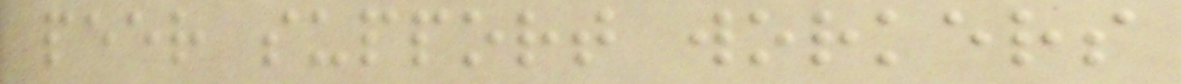peer support workers
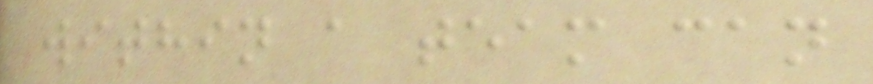within a team can
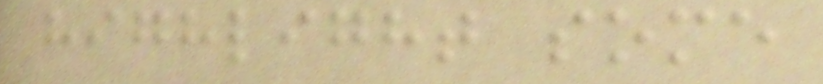highlight some
